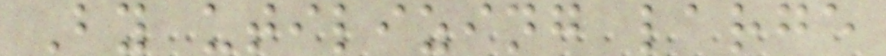By utilizing large
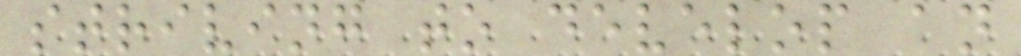striving to develop an
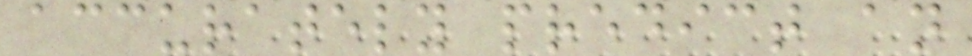accurately predict an
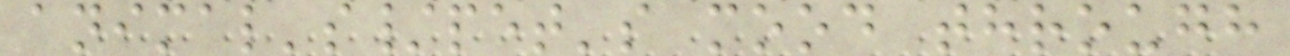animal's/pet's mood through
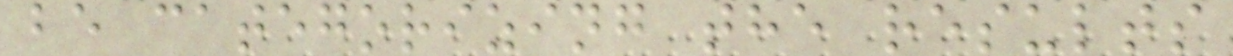be categorizing the results
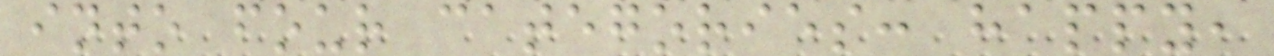into four categories: happy,
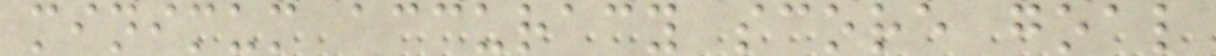minimum accuracy score goal
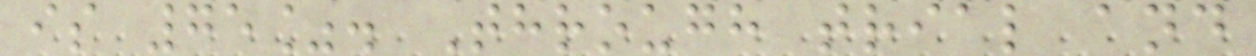is 75%. Through trial and
